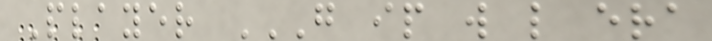Player G IP W L ERA
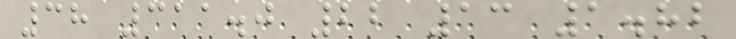38 311.0 22 13 1.82
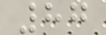87
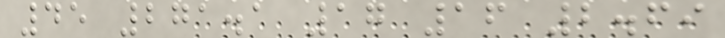45 271.1 17 16 2.69
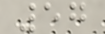57
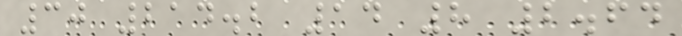30 214.2 14 8 2.64
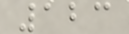123
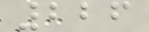226
